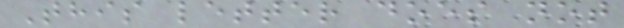This letter does not
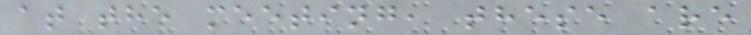at the meeting, these are
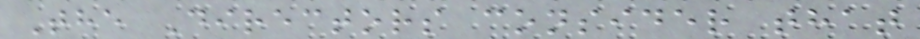The Directors consider that
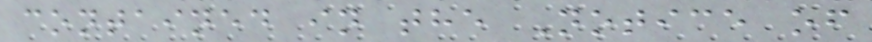contained in the Notice of
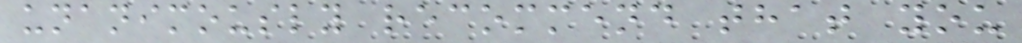unanimously recommend that you
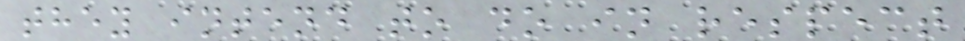they intend to do in respect
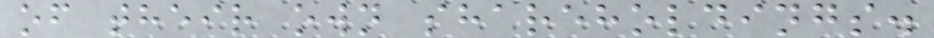of their own shareholdings.
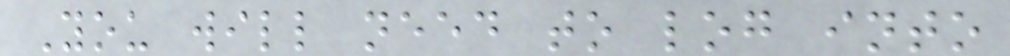You will need to log into
